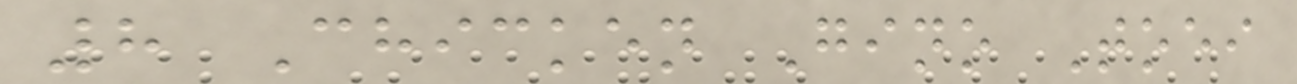8 Chicken Gino Toei
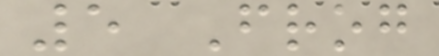5 Frog
